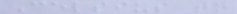Celsius to
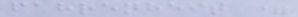fahrenheit =
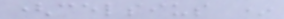(celsius *
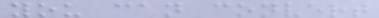you can convert
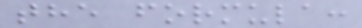the formula:
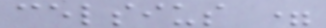celsius =
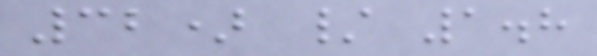32) / 1.8
